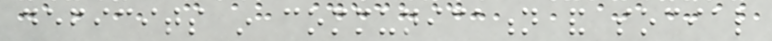deficits in communication and social
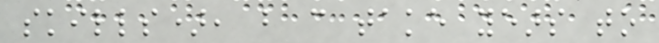skills), but can take years to
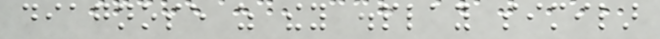diagnose as they display similar
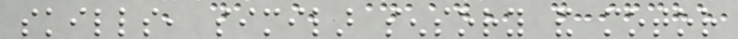skills, similar sensory and motor
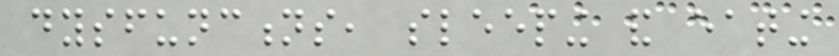dysfunctions, sleeping and eating
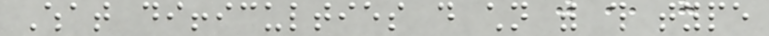What difficulties do children with this type
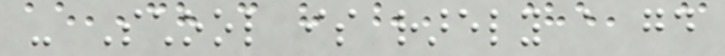- School is rarely a good
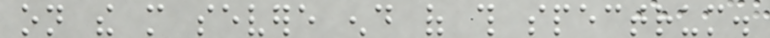on the more severe end of this spectrum.
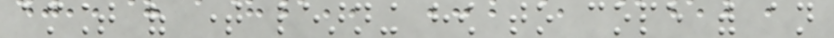amount of time learning how to cope with an
